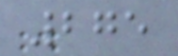275
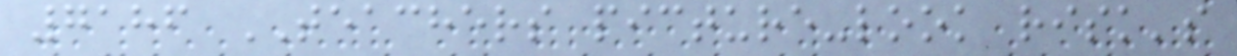7186 TEACHERS picture-look risk's
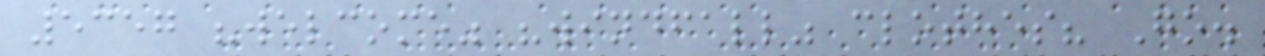5357 "welcome" "windfall" clothes? Go.
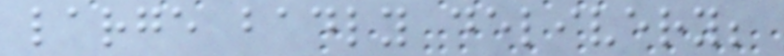large badly delivery;
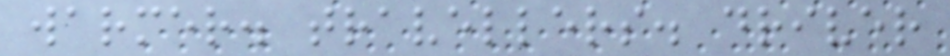warmer. travellers. driver
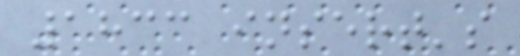1833 insert's
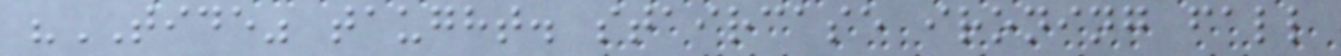"TIDE" taught. staircase ironing fall
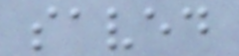saved
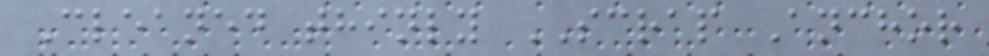Cleaned thinly SCRAP Anchor
